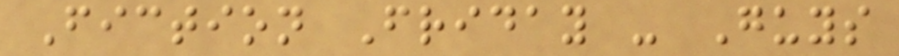Fiction Friday - Guys
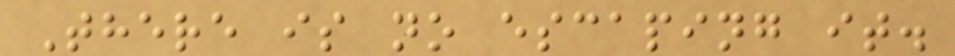There is no escaping it.
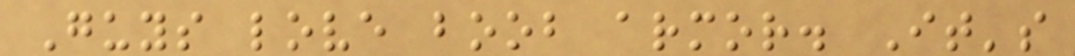Guys love boob armor. It's
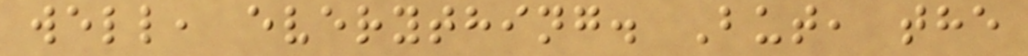well, everything. But, the
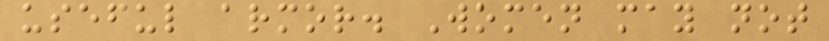useful armor. Women may not
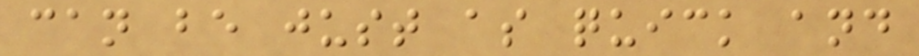can be just as quick and
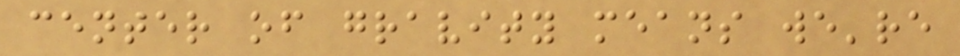center of gravity means we're
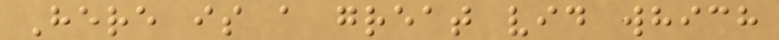Here is a great vid which
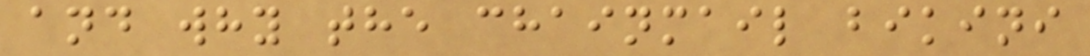and why the chainmail bikini
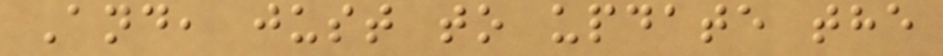And, just to update the
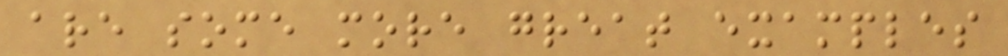are some more great examples
